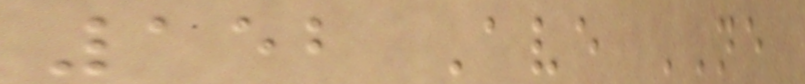152 Ave NE
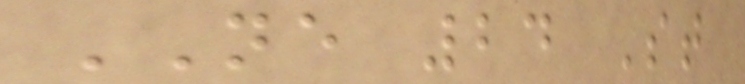NE 24 St
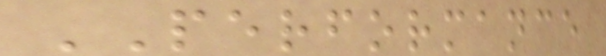PERFORMANCE
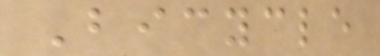Bicycle
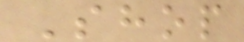Shop
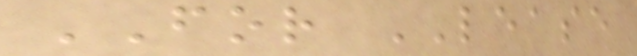FOR LEASE
